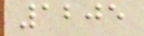1205
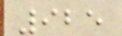925
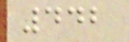442
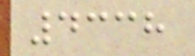4338
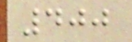400
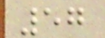57
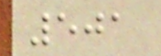501
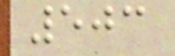503
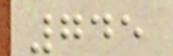745
